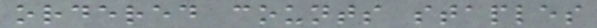ordered counts staples
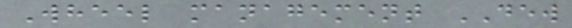Wheel management DEW
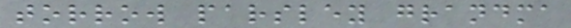torrow parsley grandma
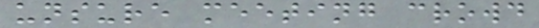unsure meeting crowd
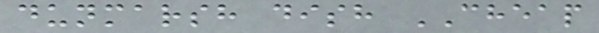dunmarsh dish CHEAP
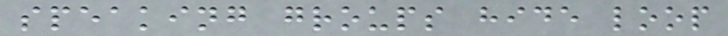speaking groups hide loop
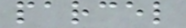parcel
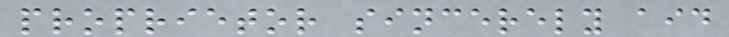proprietor sincerely aid
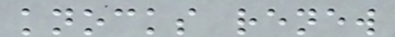knocks renew
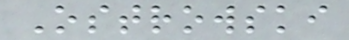Ostrowski
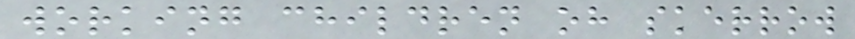working children oh skerrow
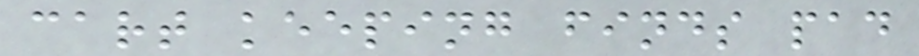cart keeping finds pad
